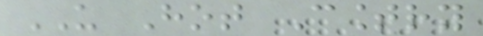US Hot Country
